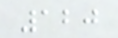120
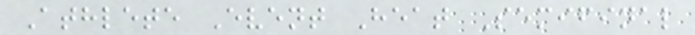Athlete Event Heat Semifinal
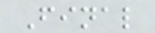Final
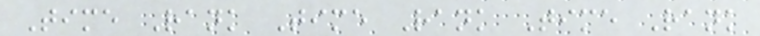Time Rank Time Rank Time Rank
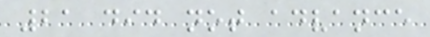21 did not advance
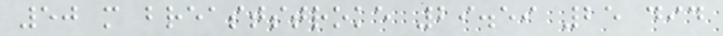50 m breaststroke 29.59 25 did
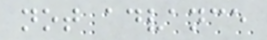not advance
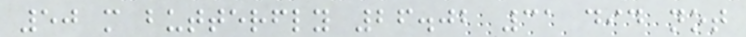50 m butterfly 26.02 31 did not
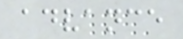advance
